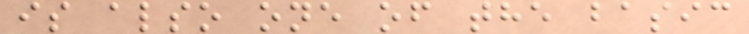is also one of the basic
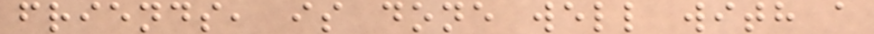friends, is done well with a
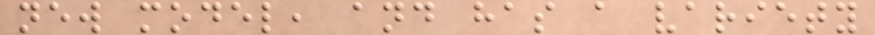new model, and has a variety
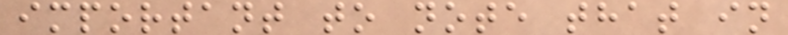important to note that in
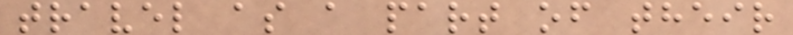travel as a part of their
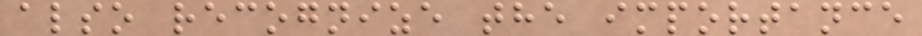also recognize the importance
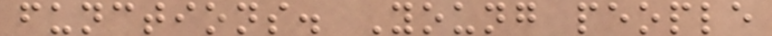functions. Young people
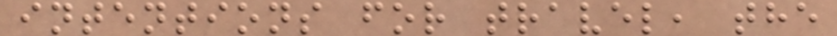intentions for travel, the
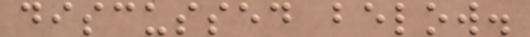discussed below.
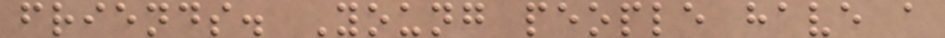friends. Young people have a
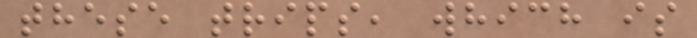these trips, which is
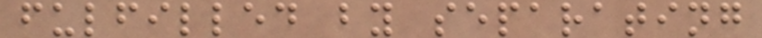fulfilled by separating
